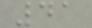41
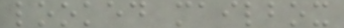looked mailbox
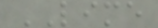LIME
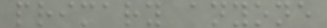primary anyone
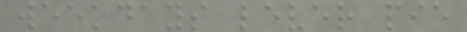weekdays lever pie
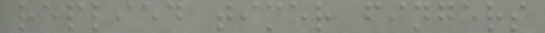replied timer fingers
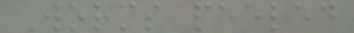Worms peeled
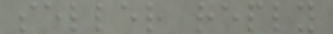seller reply
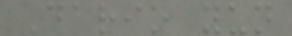Dario yun
